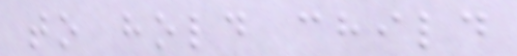to hold child
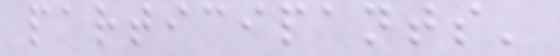participants'
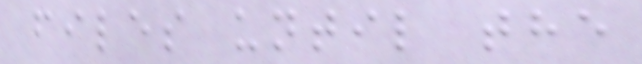files until the
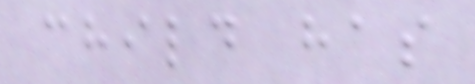child has
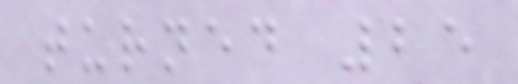turned 25
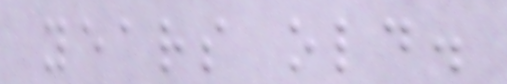years old.
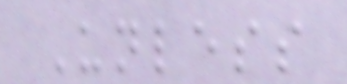Unless
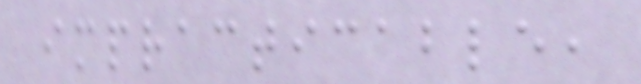impracticable,
